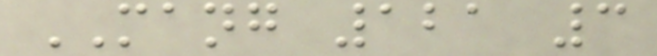MANG 121 3
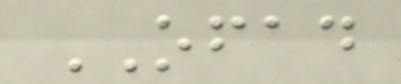OFAD
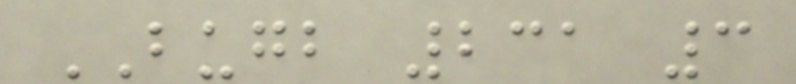BUGB 231 3
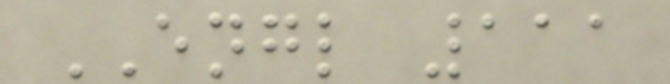ENGL 111
